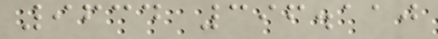9634 396.110
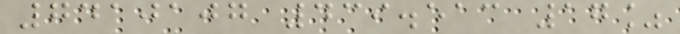7410107 439.513 17%
